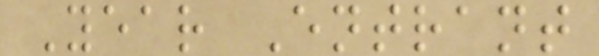Year Entrant
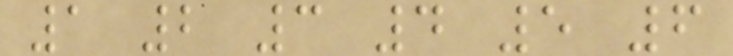1 2 3 4 5 6
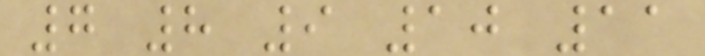7 8 9 10 11
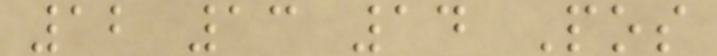12 13 14 Pos
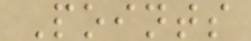Points
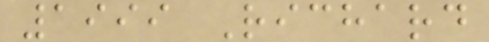1999 Richard
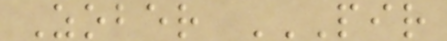Zober PIR
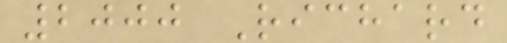2000 Richard
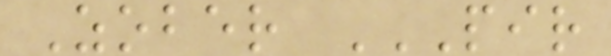Zober PIR
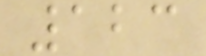123
